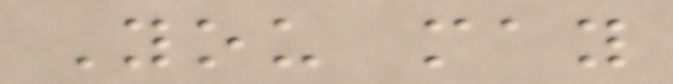You may
